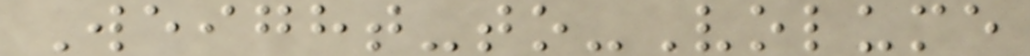Weight-to-Volume
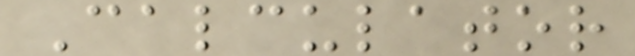Calculator
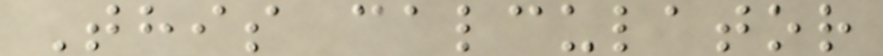This calculator
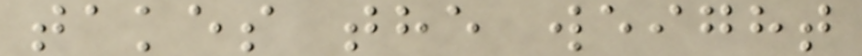takes the weight
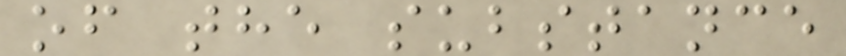of the substance
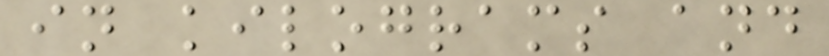in kilograms and
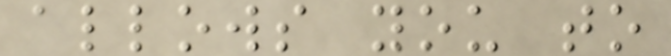allows you to
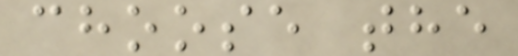choose the
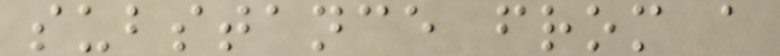substance from a
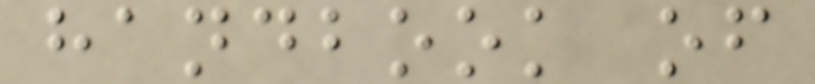handbook of
